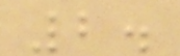2.
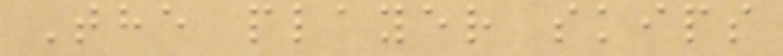The player skips
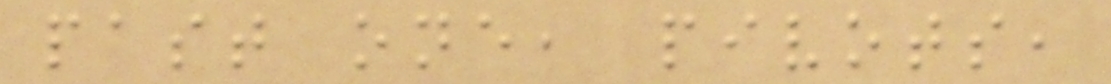past one, pivots,
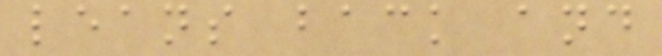leans back and
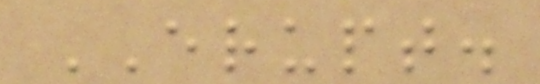ERUPT.
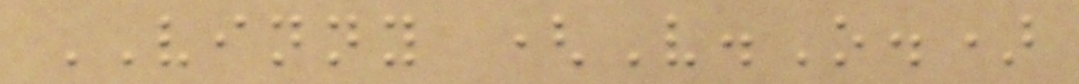VINNY (V.O.)
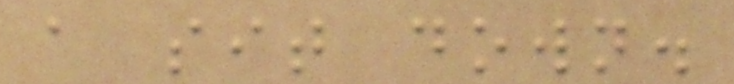a sit down.
